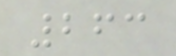263
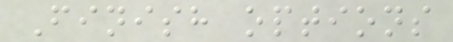Finish options
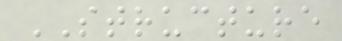STRUCTURE
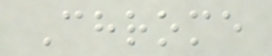Chrome
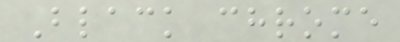Black chrome
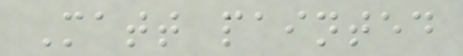Matt painted
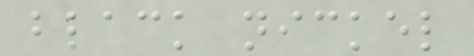black nickel
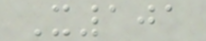X101
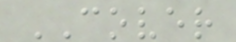COVER
